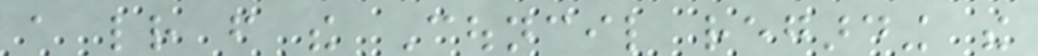a letter from the Council regarding the
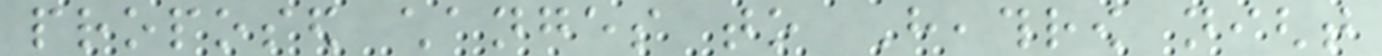proposed changes to Heathrow night
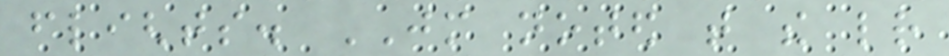flights. JM noted that the letter
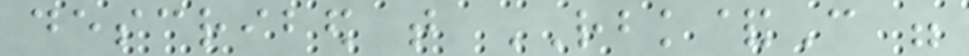described that RBK&C were
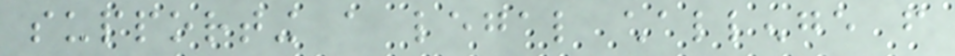supporting a legal challenge from
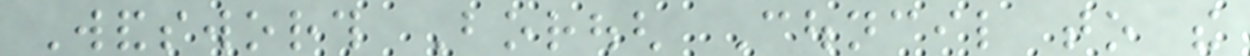Wandsworth Borough Council to the
